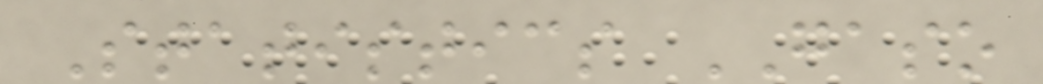Statistics GASO
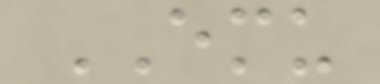EMU
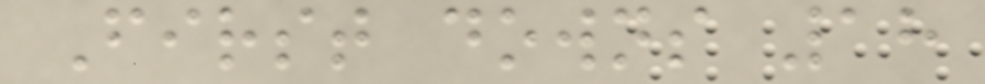First downs 18
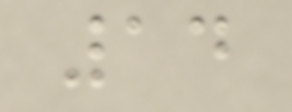14
